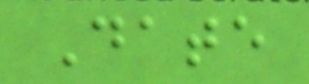Date
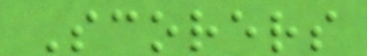Scorers
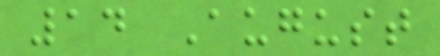14 August
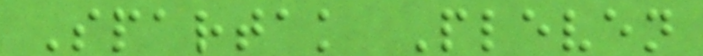Spartak Pleven
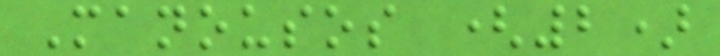Manousos (2)
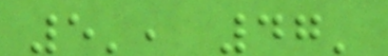5', 47'
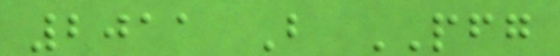2011 B PFG
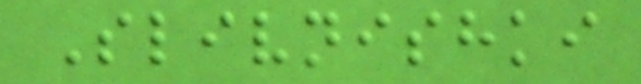Slivnishki
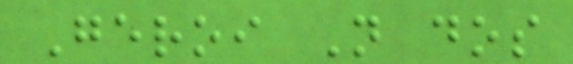Geroi N dos
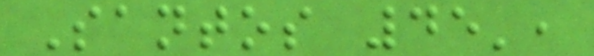Santos 45',
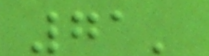71'
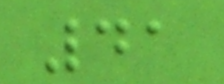41
